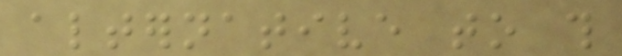alternative to this
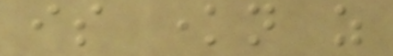is known as
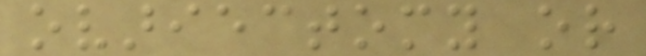ovariectomy or
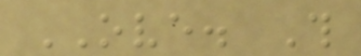OVE. This
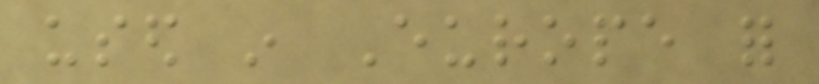used in Europe for
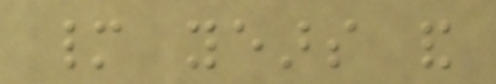many years and
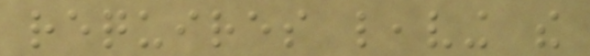requires leaving the
